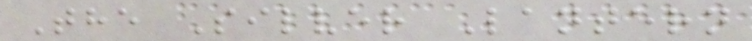The Silver Lantern
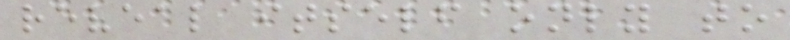reveal itself only to
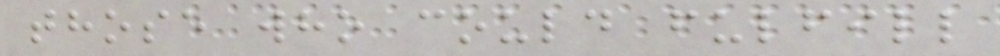those who could fulfill
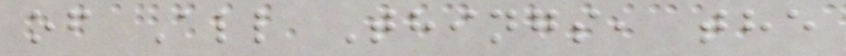of All Things, the
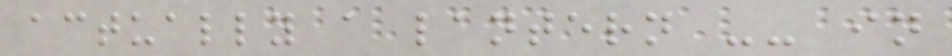actually a lantern -- in
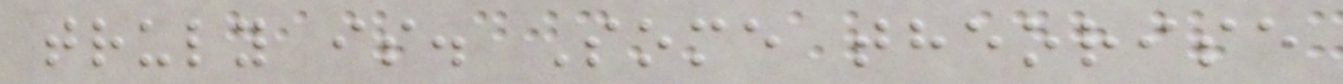truly is. Some theorise
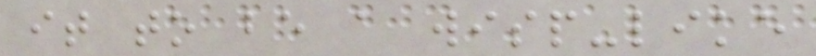it to be a wisp-like
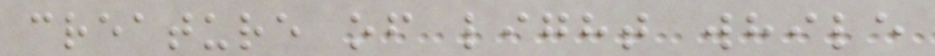creature of light while
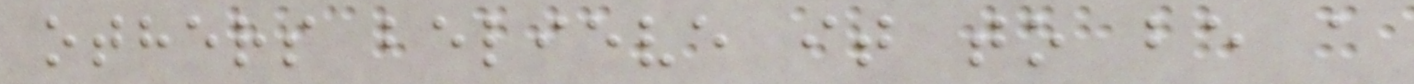others believe it to be a
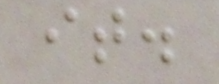it.
